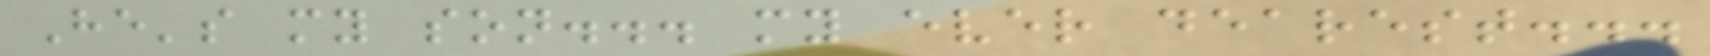He's my son... my ever dearest...
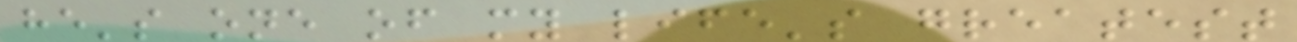he's one of my life's greatest
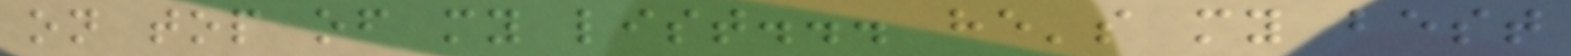on top of my list... he's my best
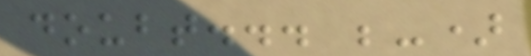doubt... ;-)
